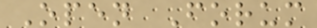Open Forum
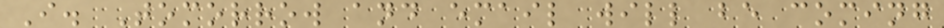I. Tomorrow and email will be coming
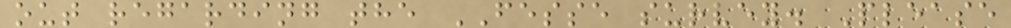out regarding the FESSE survey. Please
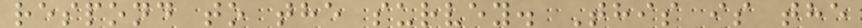respond to the survey. This is the
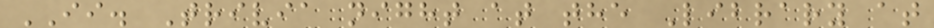II. Trivia night at the Library at
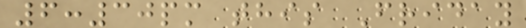6:30pm this Friday
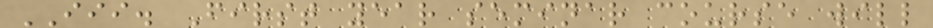III. First year seminar course will
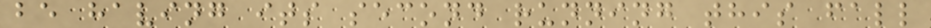be having its second running this fall
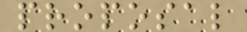proposal
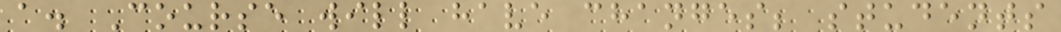a. Course will have changes; students
